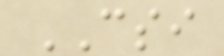CSI
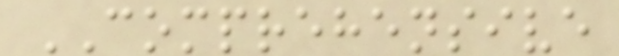COMPREHENSIVE
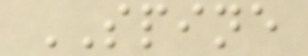SPINE
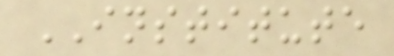INSTITUTE
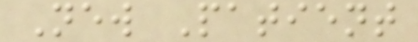New Patient
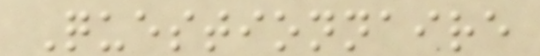Questionnaire
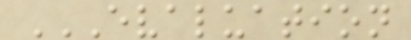EVALUATION
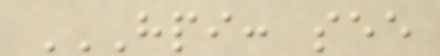HPI: SEE
